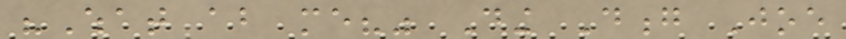"What about me?" Ding Dong Joe
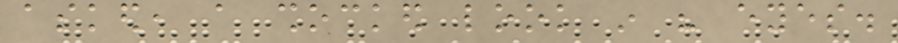asked, a shocked look in his eyes.
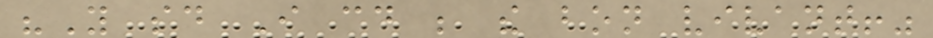"You said I could be the bon vivant!"
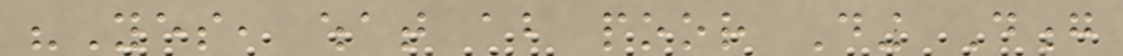"Yes, what about poor Ding Dong
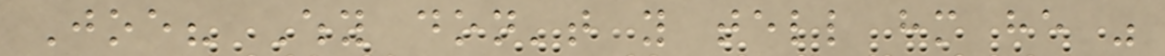Joe? Why don't you tell him he was
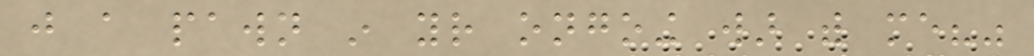just a pawn in your ongoing war with me?"
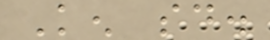Ken said.
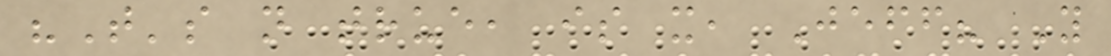"That's not true, is it, Jeff? You
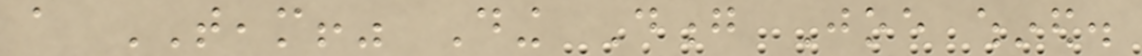a TEAM!" Ding Dong Joe whined.
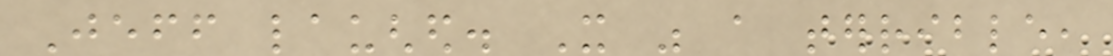Jeff laughed. It was a terrible,
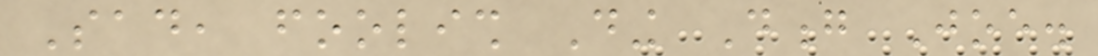Sad, foolish Ding Dong Joe.
